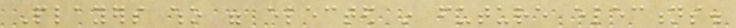Players who were elected in future elections.
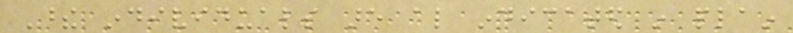These individuals are also indicated in plain
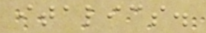italics.
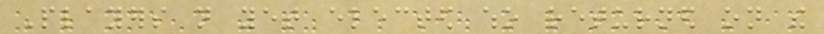Players not yet elected who returned on the
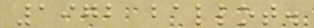1972 ballot.
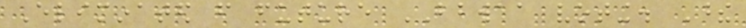Eliminated from future BBWAA voting. These
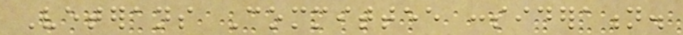Veterans Committee consideration.
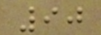90
